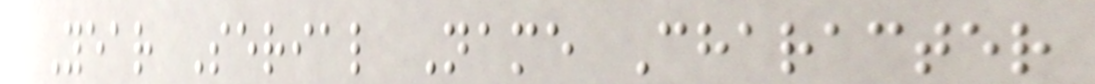Year Serial Name Character
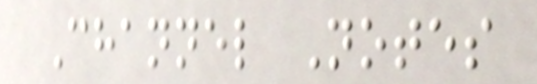Channel Notes
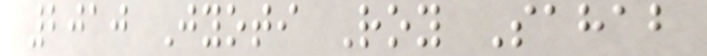2010 Jyoti Roy Sahab
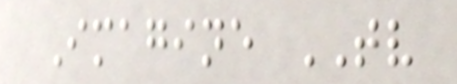Imagine TV
